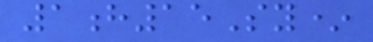1h15Sy*
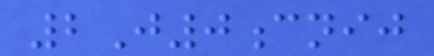2J0cnij
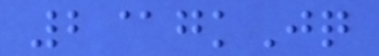2@gkJq
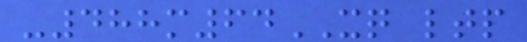-488m64XQ ltp
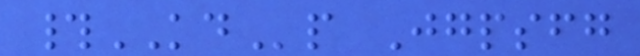#KDp Jgpsfg
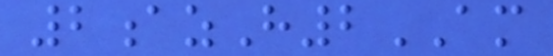2azH2AM
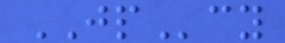JPcy
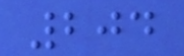204
